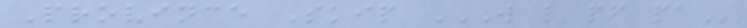Province Skip W L PF PA
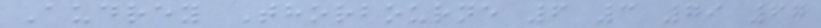Audrey Thorbourne 6 3 79 67
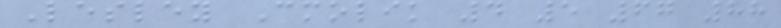Lesley Cmolik 4 5 67 88
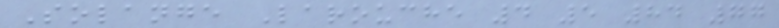Solange Larouche 4 5 84 77
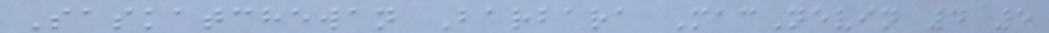Saskatchewan Barbara MacNevin 4 5
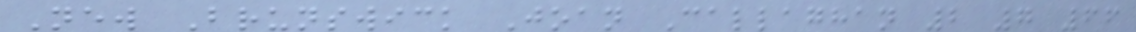New Brunswick Joan Callaghan 2 7 66
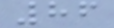86
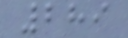289
